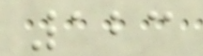123
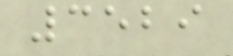3529
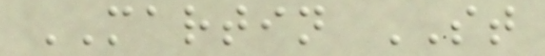MARTIN ST
